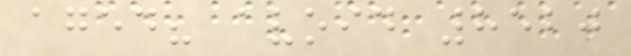aged? avoid 8520
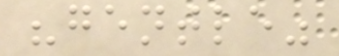"gentle"
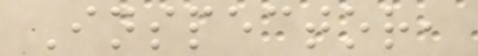Inspector,
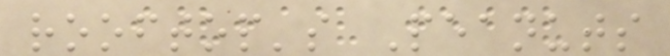rooftop's Peanuts
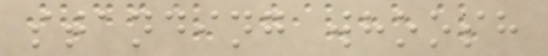standing whoosh
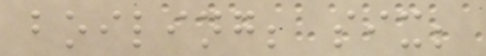boiling; six;
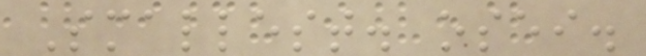Smallest. osei.
